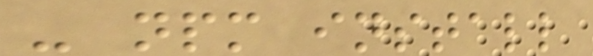- npm install
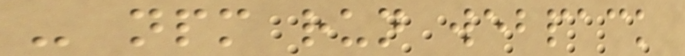- npm run webpack
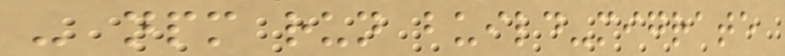- npm run build-migrate
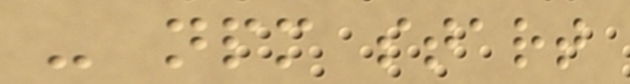- npm start
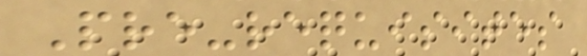Pre-requisites
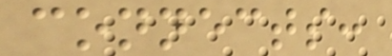connects:
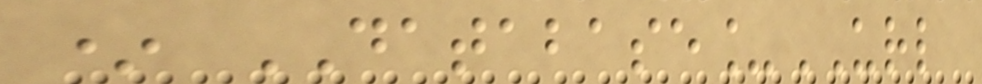* DATABASE_URL
